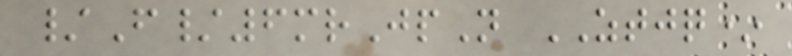/F/6mrJpN ZTJQ*
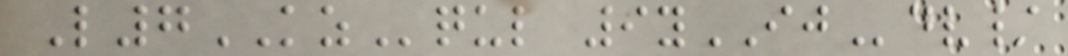L7KZqul 9yIJdv/
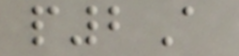p2A
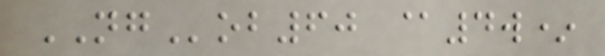NGob60 @4w*
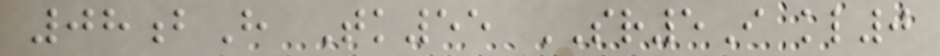08bH Tk55 SR5I kl0
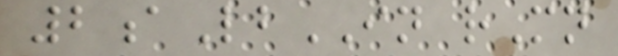2aLbIN rMn
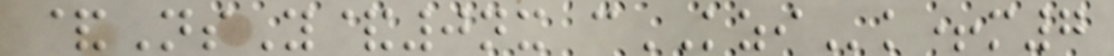&NsY&0nx cKZIk+m7
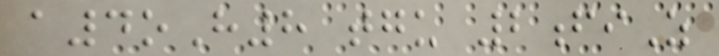a4oH8 tgu 2fiZ
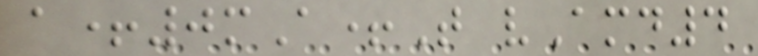a+0mA+T vAmd4
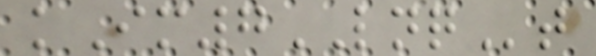kIm7LNQt
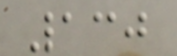130
